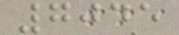7045
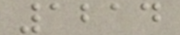1214
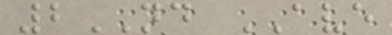2ND AVE
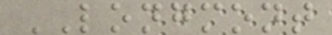LONGMONT
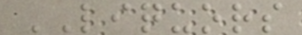LIQUORS
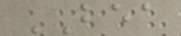BEA
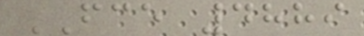FCE 4889
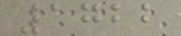1722
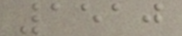1510
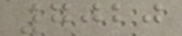7020
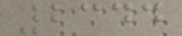2344
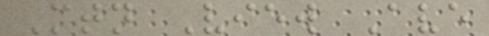Mtn View Ave
